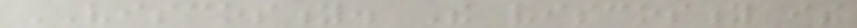VISCOSITY. The viscosity is
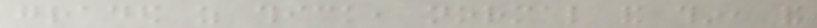graded as thick, normal and thin, and
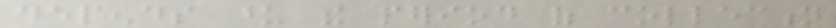depends upon the period of collection
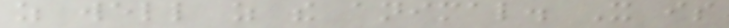as well as the animal. It is
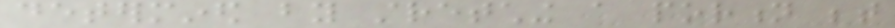determined by stretching a portion between
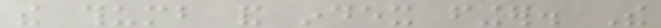the thumb and index finger. The
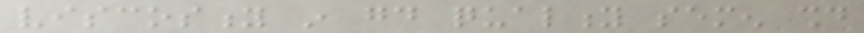viscosity in good quality semen should
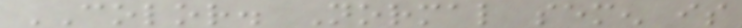COLOR. Normal semen is
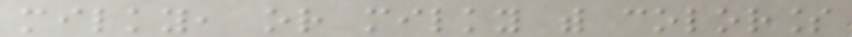milky, or milky with colorless
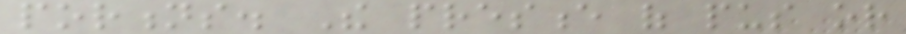portions. The presence of pus or
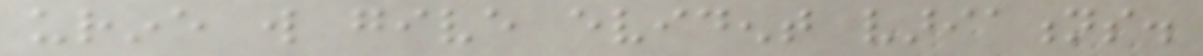urine will give evident variations.
